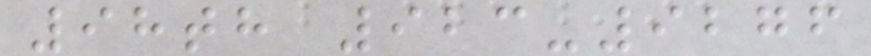98th 923-9276
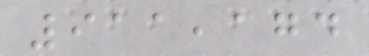911,174
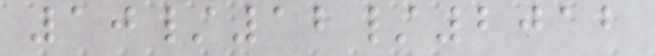10/12/2012
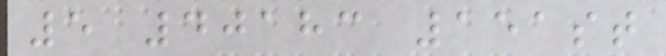5 40183 151st
